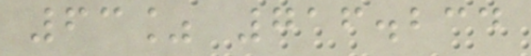63% 716.234
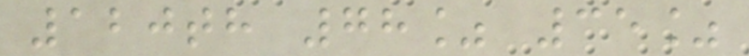120th 78% 35%
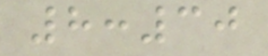8:30
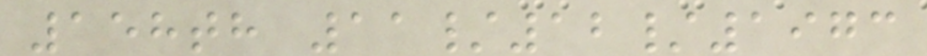158th 11/12/1973
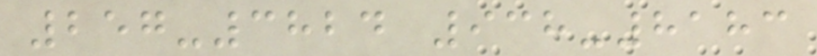257-3824 938-8183
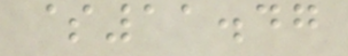$11.47
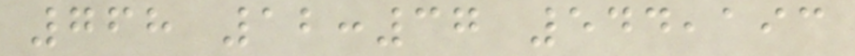768 12:37 544,193
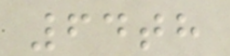64th
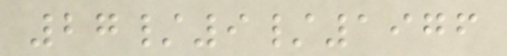27/9/1976
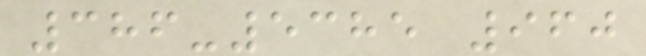386-5385 960
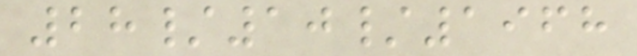28/10/1968
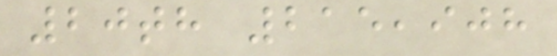20th 215,908
